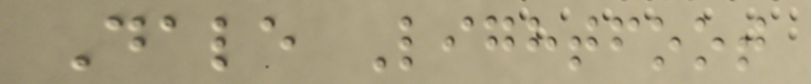Dale Lightfoot
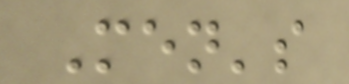Men's
